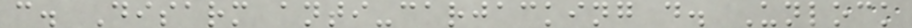c. Disarm anti-carjacking d. Unlock
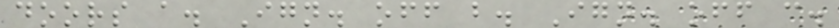doors a. Ign. off b. Ign. off c.
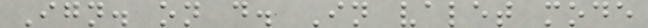Ign. on d. In valet mode
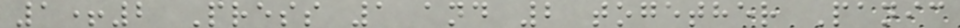1+2 Press 1 and 2 together Panic
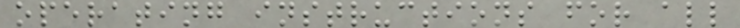operating instructions for all
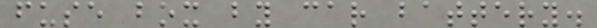fuse box by car battery.
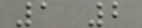1 2
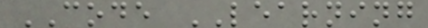CODE LEARNING
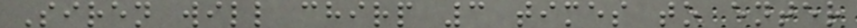Siren will chirp 3 times to enter
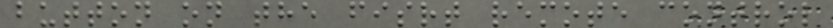button on the fisrt remote control
